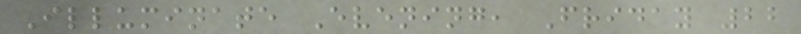Illuminate Evening, Friday 22
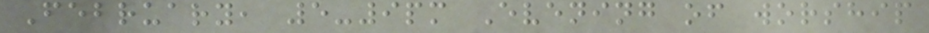February, 5-9pm Evening of worship
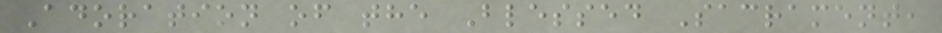Adoration of the Blessed Sacrament,
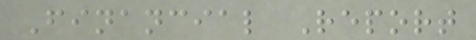Financial Report
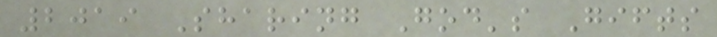2019 Sharing God's Gifts
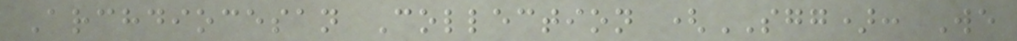Archdiocesan Collection (SGG): We
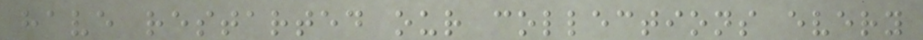have restarted our collections every
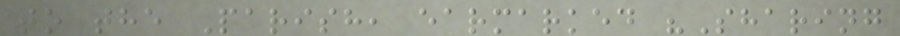to the Parish, earmarked "Sharing
